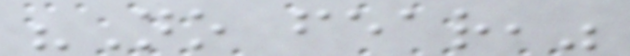"No fear,"
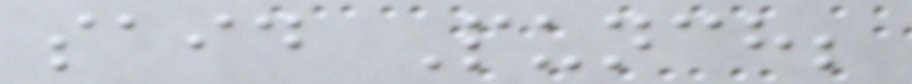said Punch;
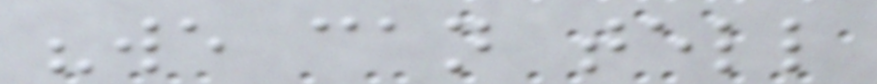"we can tell
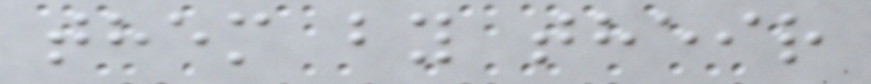them by their
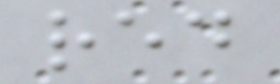red
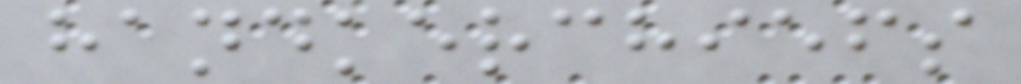handkerchiefs
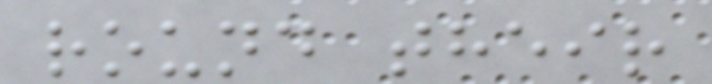round their
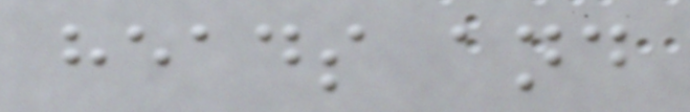heads and
